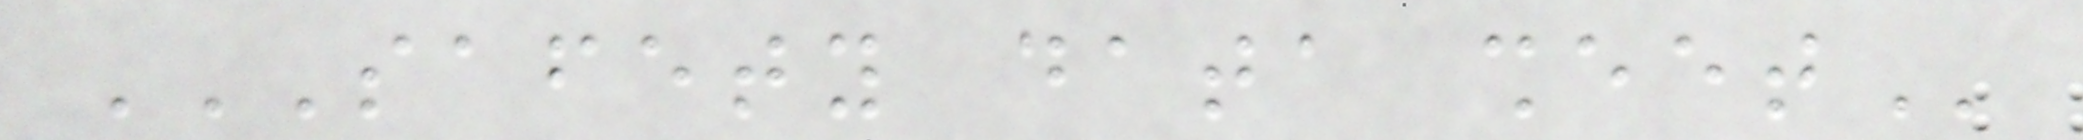SAFETY DATA SHEET
